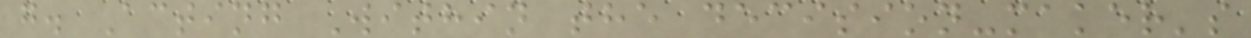g. Acting Within the decision-maker's
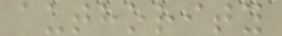authority
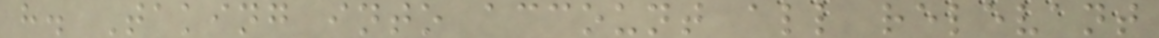h. Taking into account all relevant
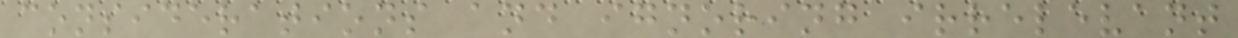considerations and ignoring irrelevant
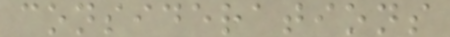considerations
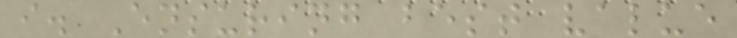i. Ensuring best value
